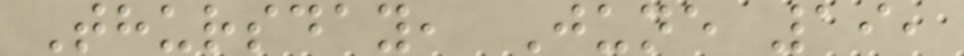Thursday, June 19,
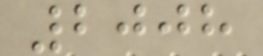2008
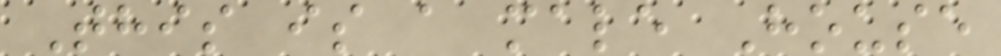This is a male House
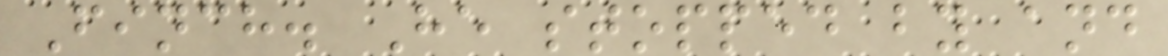Finch. He stopped by and
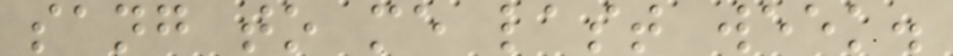sang to me last week.
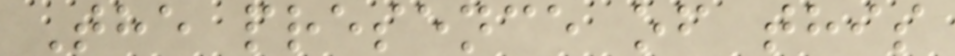The presence of this
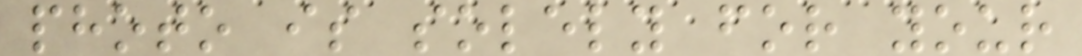photo is solely for your
